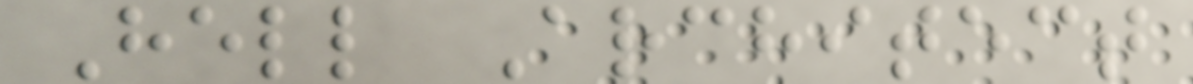Hell Architect
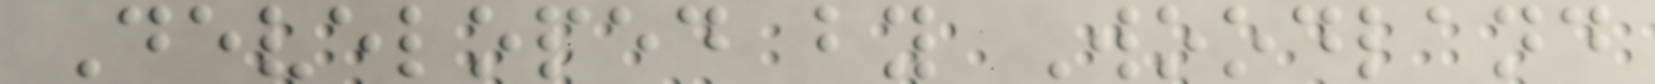Developed by Woodland
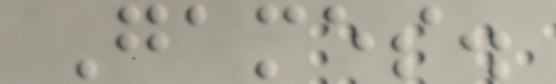Games.
